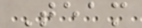Team
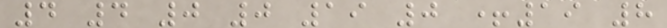4 4 0 0 19 0 +19 8
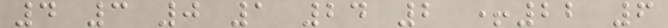4 3 0 1 24 2 +22 6
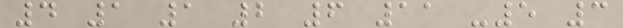4 1 1 2 6 11 -5 3
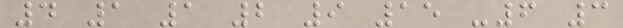4 1 1 2 9 15 -6 3
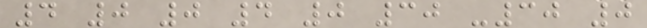4 0 0 4 0 30 -30 0
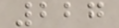227
